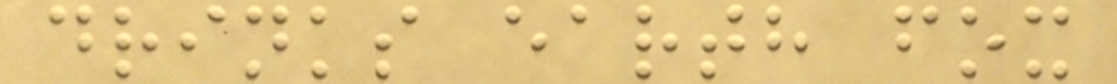drinks earth fox
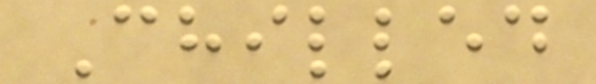Chilled
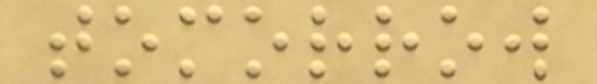tomorrow
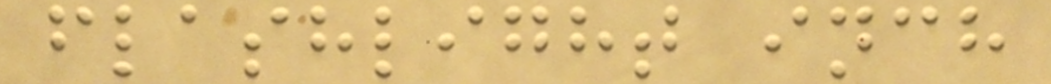flashlight inch
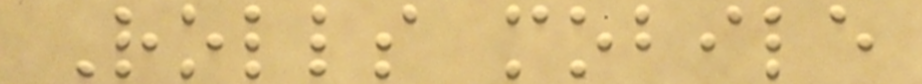Rolls mobile
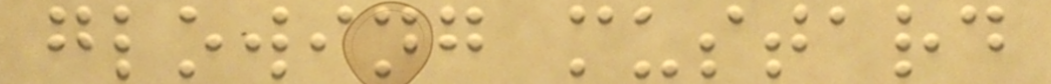glowing mustard
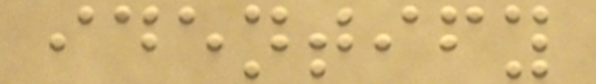identify
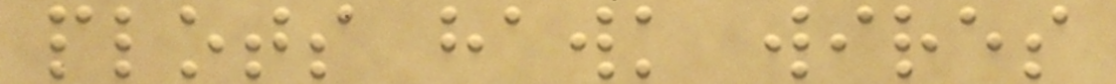plots hawk wires
